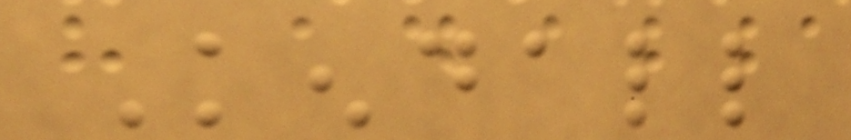Kendall
